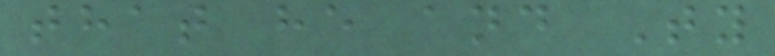that he and Ty
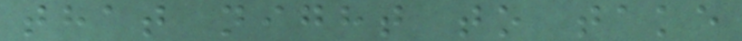that night to take
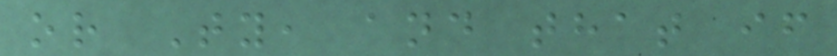or Ty, and that if
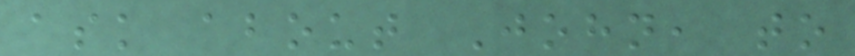ask about John, to
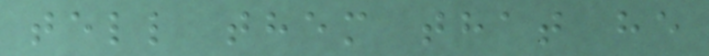tell them that he
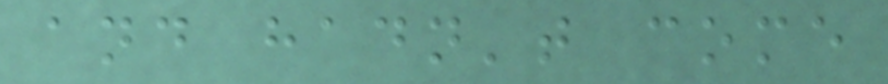and hadn't come
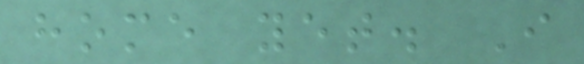home yet. I
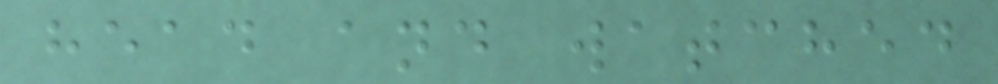head and watched
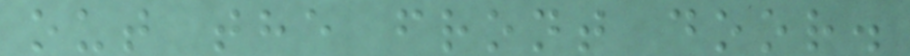out the front door.
